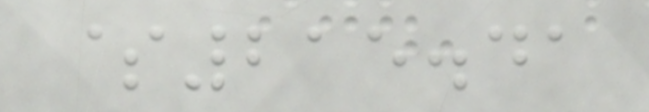$215.41
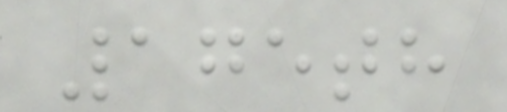175th
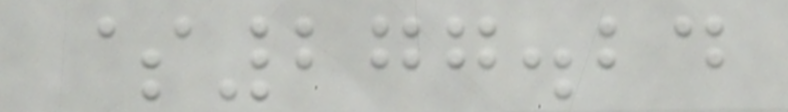$277.24
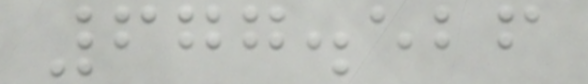677.526
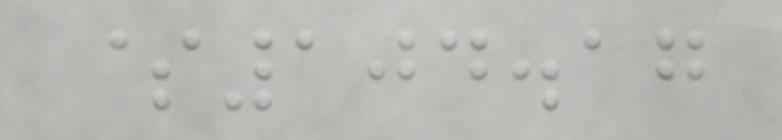$104.17
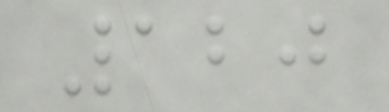120
